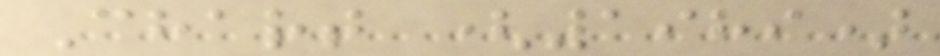Chart (1989)
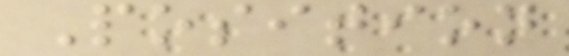Position
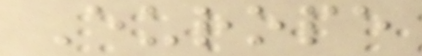Europe
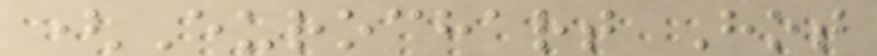(Eurochart Hot
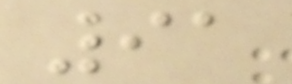91
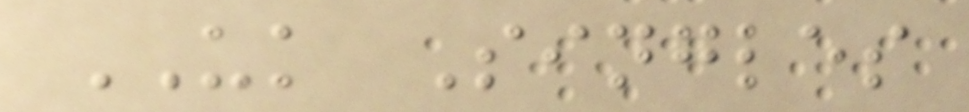UK Singles
